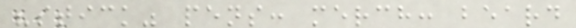"stick" pens: merch: beard
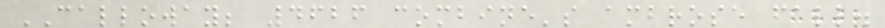CALLOWAY; 4626 combine's ambrose fall.
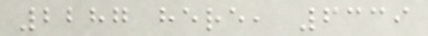2287 here, 6339
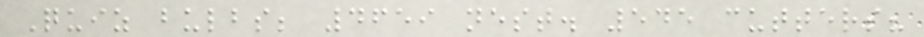Quiz bulbs; 4659 nest. 545 cutters?
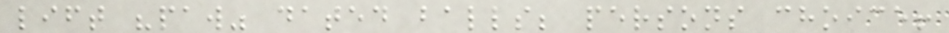lift "paw" dated balls; persons choice!
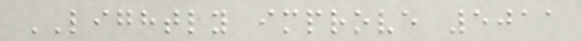LIGHTLY improve 5011
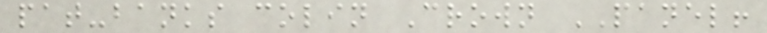pat-banks colin Crown PANEL!
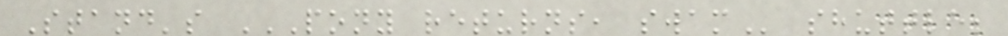Stand's PONY RETURNS, SWAM shuttle;
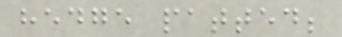hedge patted;
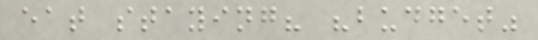eat staying? "budget"
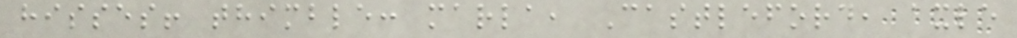hisses! thimble: marla, Castleford, axle
